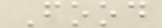Food
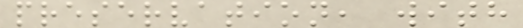preservation, with
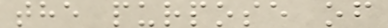the purpose of
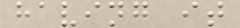having it
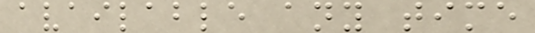available any time
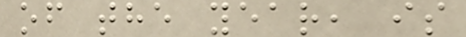of the year, is
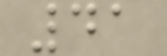41
